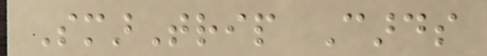SmarTrip Cards
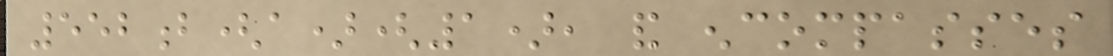552b(a)(1), and encompasses
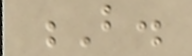B.
